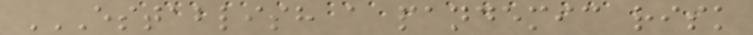ESTABLISH A PANDEMIC RISK
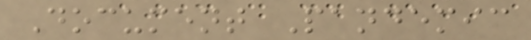Document Pandemic
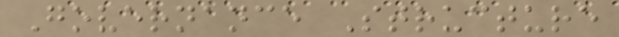Governance Structure
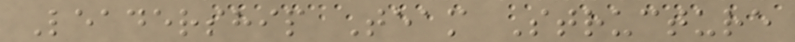Leadership Team Structure
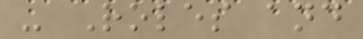- Roles and
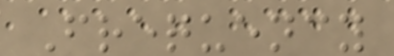Frequency
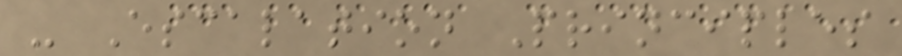- Escalation Principles
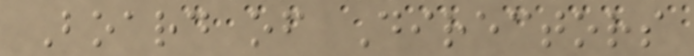Board of Directors
